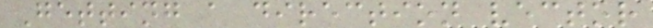Getting a direction vector
